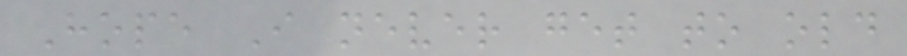Hope I never get to old
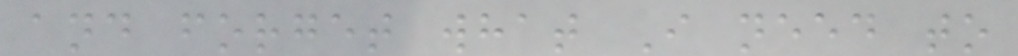and forget what I need to
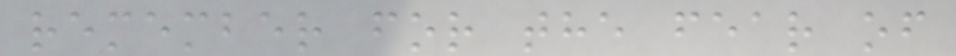remember for the fear of
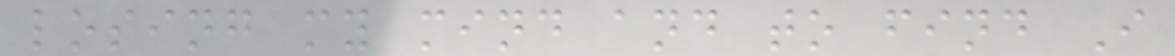losing my mind and to find I
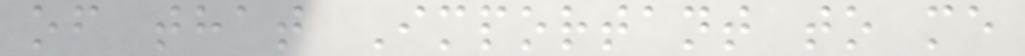of that Important to me
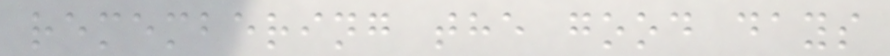remembering the good days
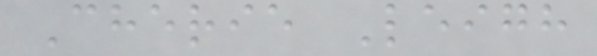Cherie Leigh
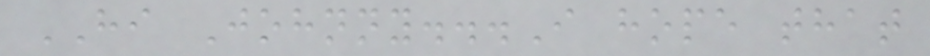HI Johnny...I hope that
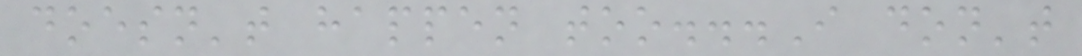doesn't happen too...I don't
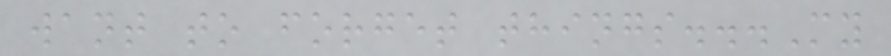want to forget things...My
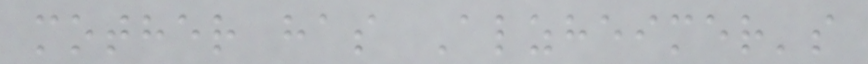mother has Alzheimer's
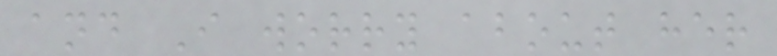and I worry about her
